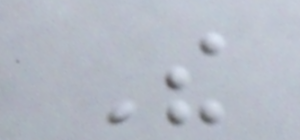The
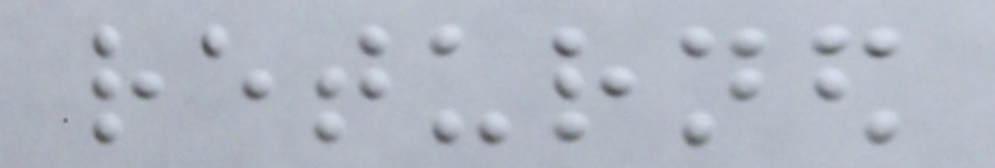returned
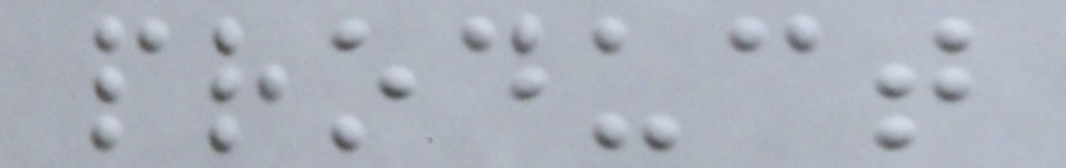product
